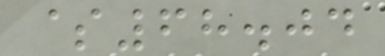$68.04
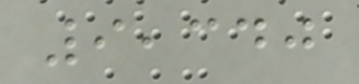9,340
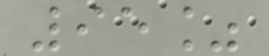95%
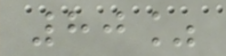80%
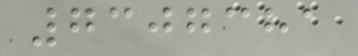7307381
